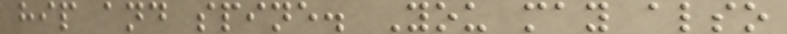hip and spine. You may also
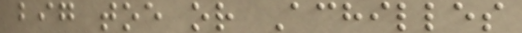big toe or Achilles
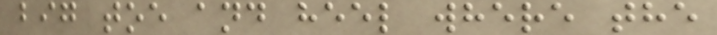big toe and heel where the
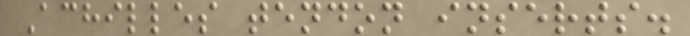Achilles tendon inserts.
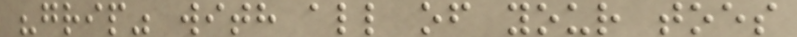"grip" with all of your toes
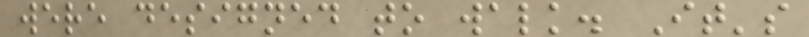were designed to walk. It's
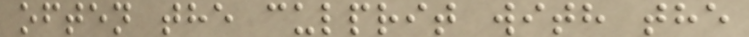often the culprit with the
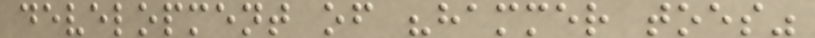development of "hammer toes"
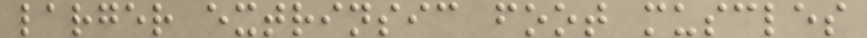larger extrinsic foot muscles
